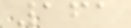161
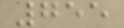755
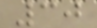30
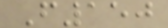F150
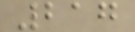217
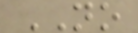NO
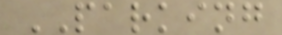PARKING
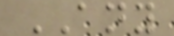ANY
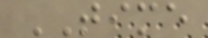TIME
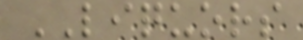LIQUORS
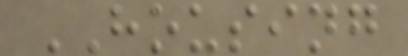HOUSING
